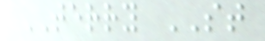TERRY ST
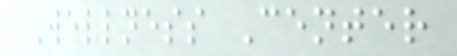Wellness Center
